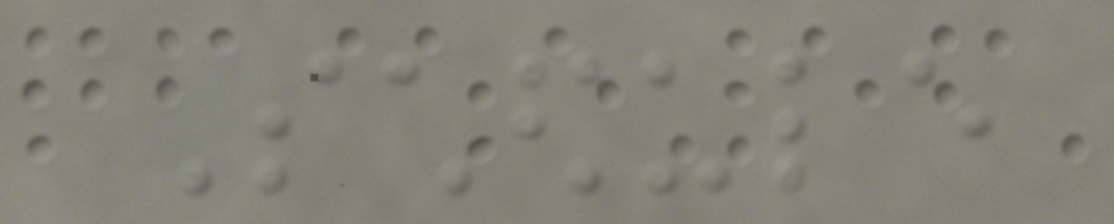Schedule
